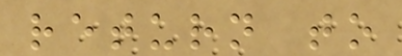return to
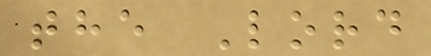the Lord
